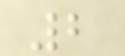2
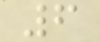6
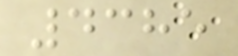4385
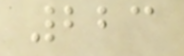223
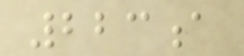223a
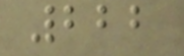222
